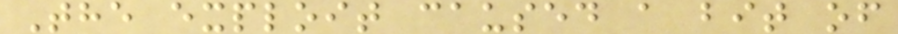The exploit caused a bit of
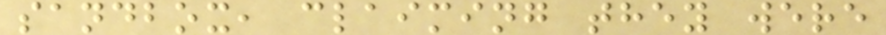sandbox, claiming they were
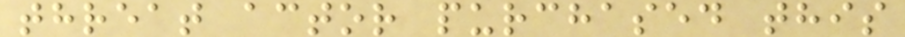threat actor purchased this
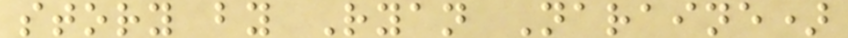story by Ryan Naraine)
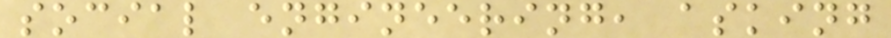social engineering, asking
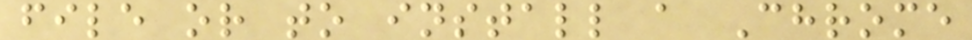file or to install a Chrome
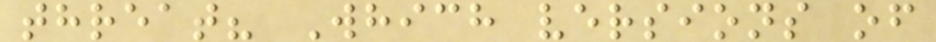threat? Which versions of
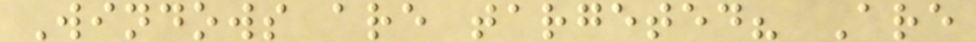Windows are targeted? Are
